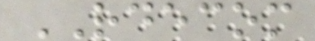RDECOM
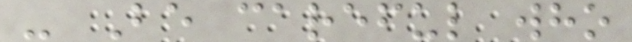- Be careful who
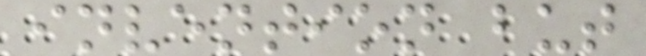invention but
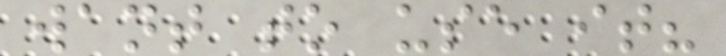want to use it?
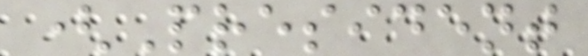(President
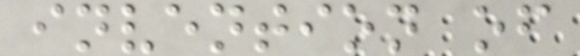invention of
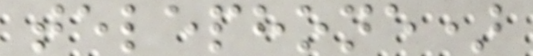telephone)
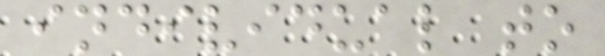individual to
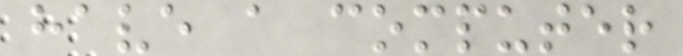have a computer
